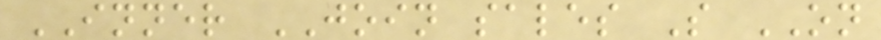INNER JOIN sales S ON
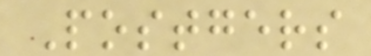Postgers
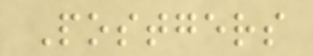Postgers
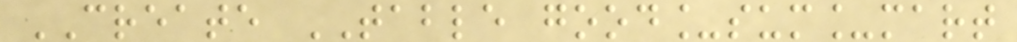CREATE TABLE good_sum_mart
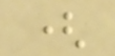(
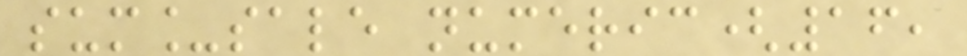sum_sale numeric(16,
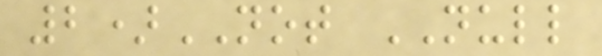2)NOT NULL
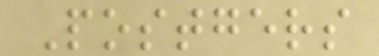Postgers
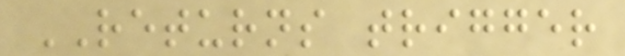RETURNS trigger
